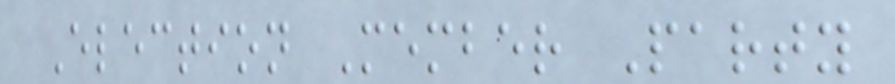Election Member Party
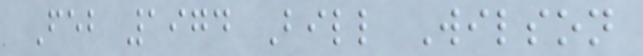Feb 1974 Bill Wilson
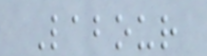Labour
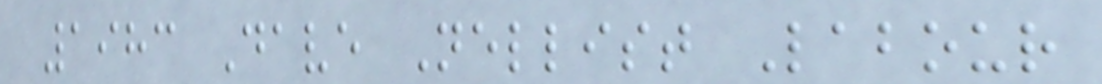1983 Dave Nellist Labour
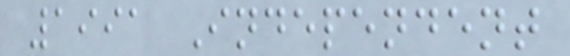1991 Independent
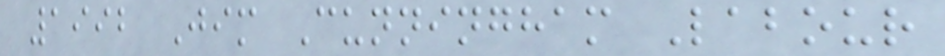1992 Jim Cunningham Labour
